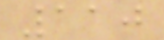110
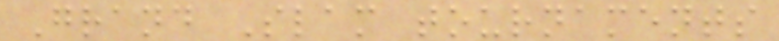Grand Slam tournaments
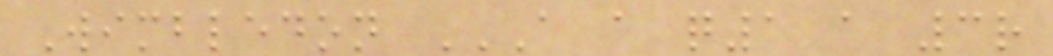Wimbledon A A Q1 A 3R
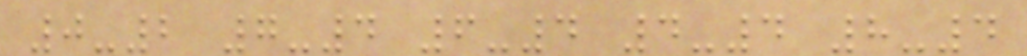0-2 7-4 6-4 4-4 8-4
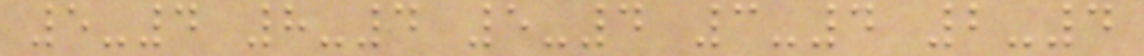5-4 8-4 5-4 3-4 2-4
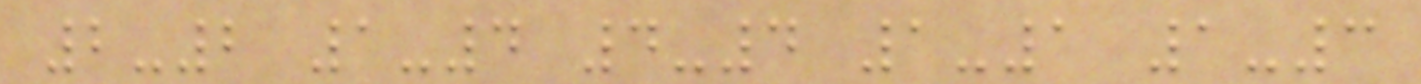2-2 1-4 4-4 1-1 1-3
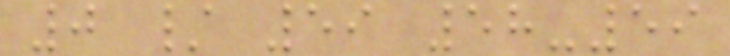0 / 59 58-59
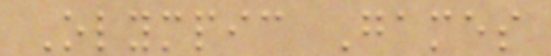Olympic Games
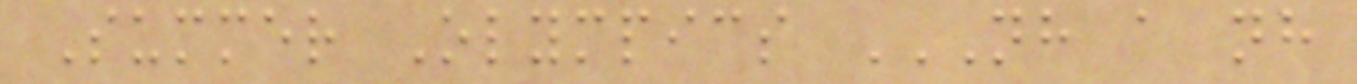Summer Olympics NH A NH
